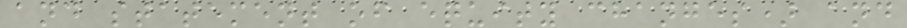and statement of equity changes) and
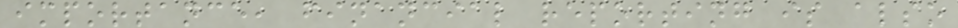importance, financial reporting is also
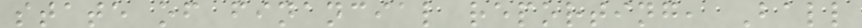state of financial reporting, Ball
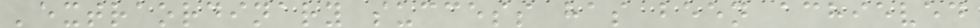'extraordinary success has been achieved
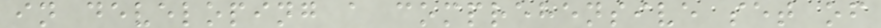in developing a comprehensive set of
